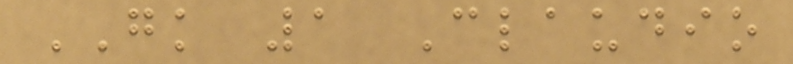GK 1 Claudio
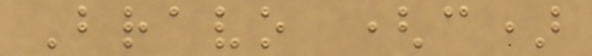Bravo (c)
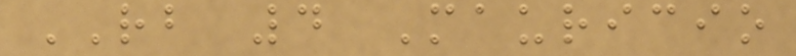RB 4 Mauricio
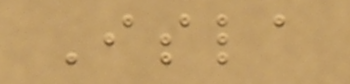Isla
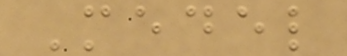Medel
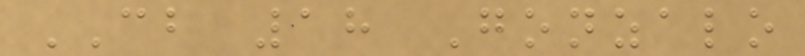CB 18 Gonzalo
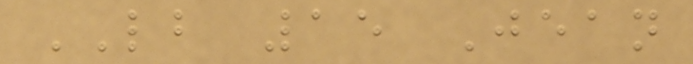LB 15 Jean
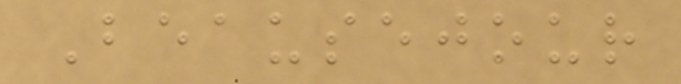Beausejour
